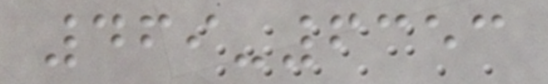469-6353
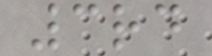3rd
